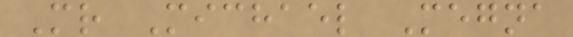Mr Michael Megna
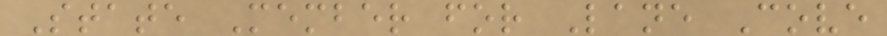State Member for Lane Cove
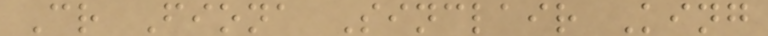Cr Fiona Sinclair King
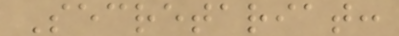Secretariat:
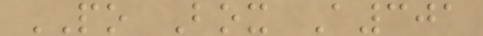PO Box A301
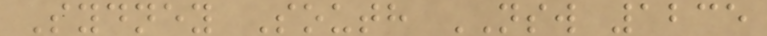Sydney South NSW 1235
